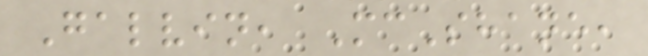Galvin, McShane,
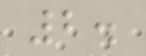2.
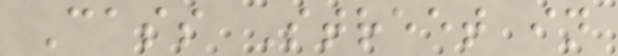Cass Street in
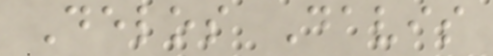Delos Davis
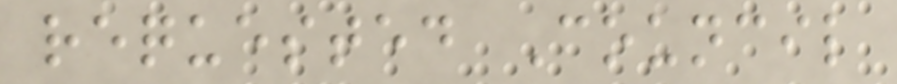requested Council
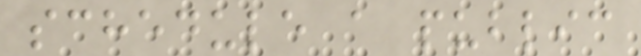schedule a public
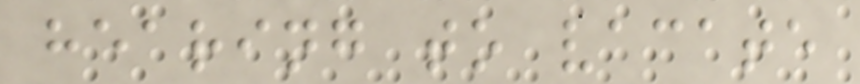hearing to vacate
